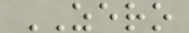ZERO
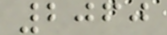2060
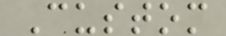Custom
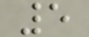5
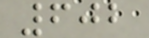602
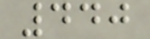440
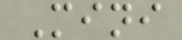Mini
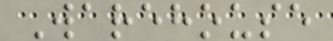Warehouse
